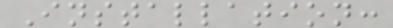Installation:
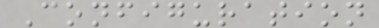Configuration
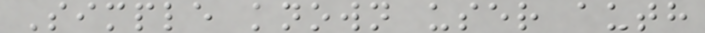Simple known user auth
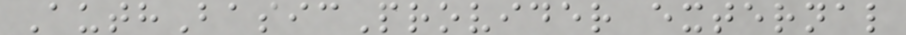AuthBasicProvider external
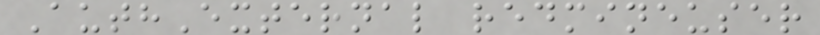AuthExternal redmineuser
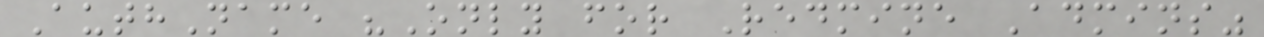AuthName "Only for Redmine Admins"
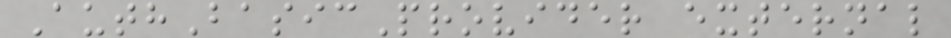AuthBasicProvider external
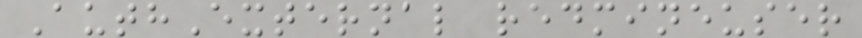AuthExternal redmineuser
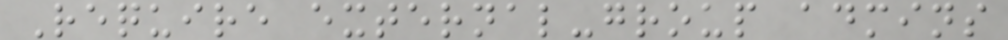Require external-group admins
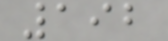192
